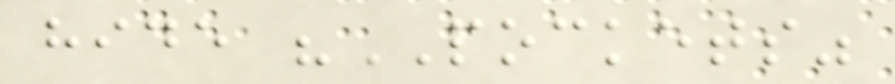hide "POCKETS"
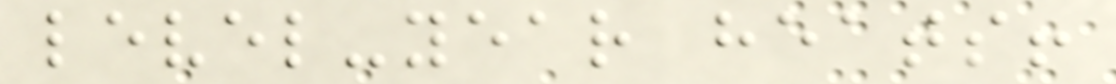level-year heats!
